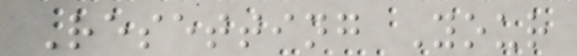Resetting Your
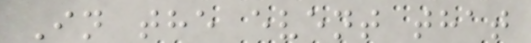In the event that
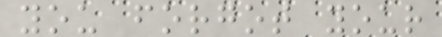you forgot your
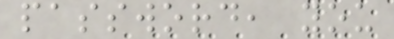password, you
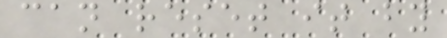can reset it by
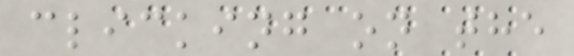clicking on the
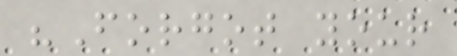"Forgot your
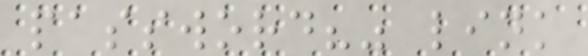password?" link
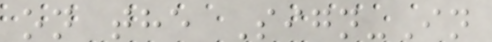on the Sign-In
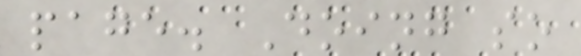page. Doing so
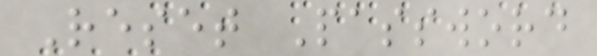Reset Password
